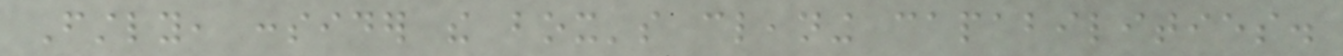Firstly, consider the box's cleaning capabilities.
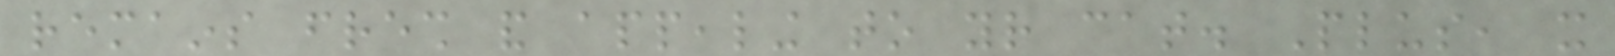remains fresh and appealing to your cat. Plus, it
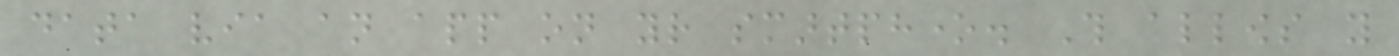data via an app on your smartphone. This allows you
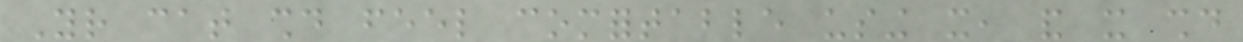Your cat should feel comfortable using it, and it should
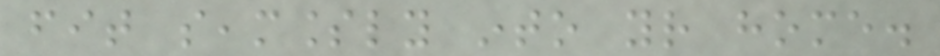fit seamlessly into your home.
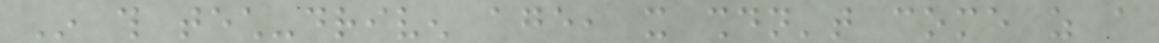In this tech-driven age, it shouldn't come as a
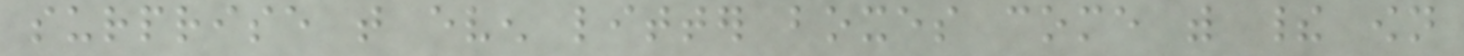surprise that even litter boxes come with their own
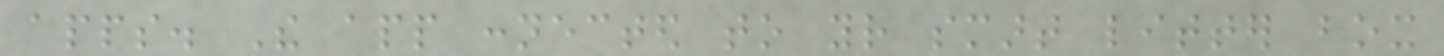apps. The app connected to your smart litter box
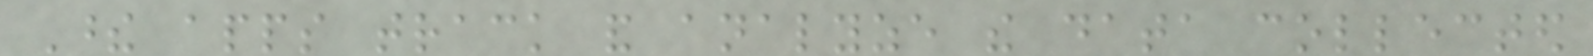These apps track and analyze the data collected
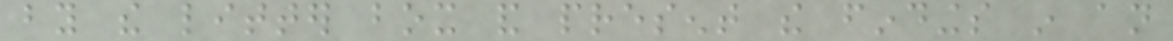by the litter box and present the findings in an
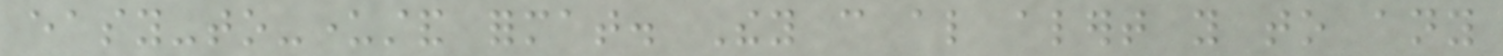easy-to-understand format. They can also alert you to any
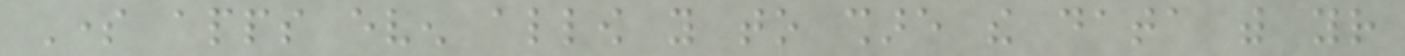Some apps even allow you to share the data with your
